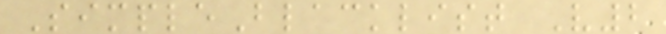SimpleBlacklist V2
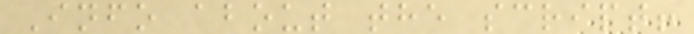Info about the script!
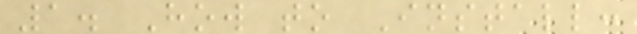1. How to Install:
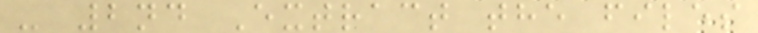- 2nd Extract the files
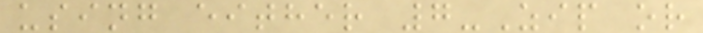using either 7-Zip or
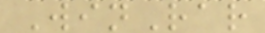WinRar
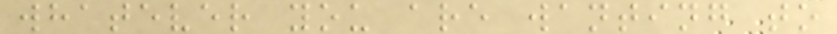whatever you are wanting to
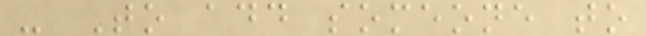- To add someone to
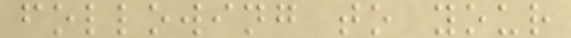following to your
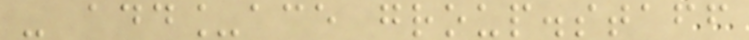- add_ace group.staff
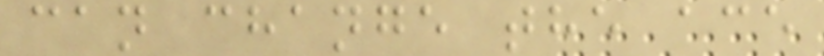can change the ace
